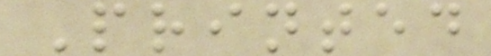Printed
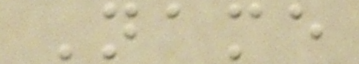Name
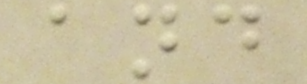and
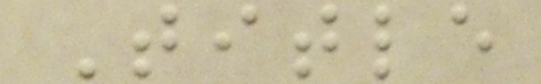Title
